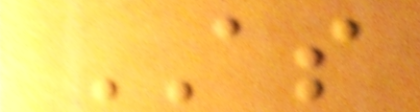AS
